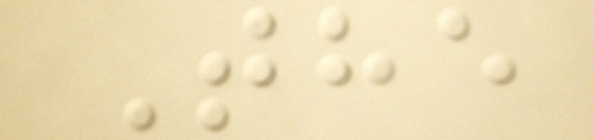The
